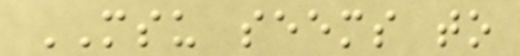MSU seems to
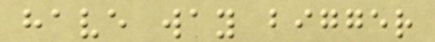have way bigger
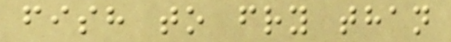fish to fry than
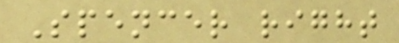Spencer right
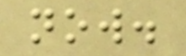now.
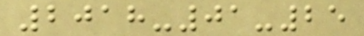2018-01-25
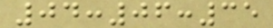04:06:35
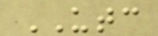UTC
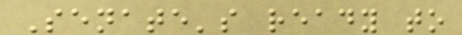Senate's ready to
